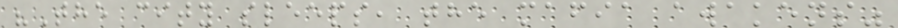"The city sleeps, the mafia awakens"
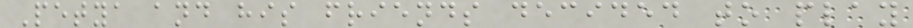Petya and his friends decided to play
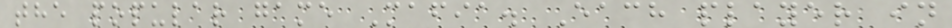the popular game Mafia. Each player in
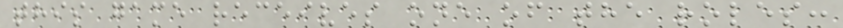this game receives one of the roles:
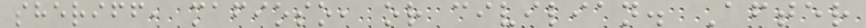sheriff, mafioso, or civilian. After
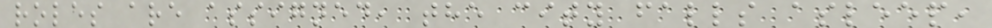roles are assigned, the city falls asleep,
